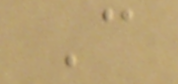C
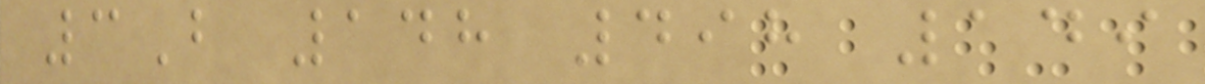3B 148 498 149
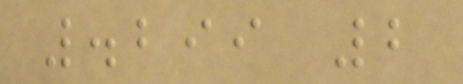.299 2
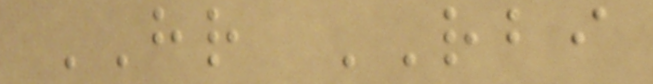HR RBI
